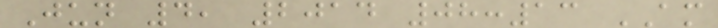Jun 4, 2014 08:13 AM
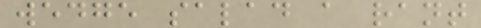wedge salad a rant
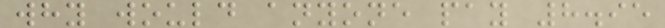why would anyone pay 8.95
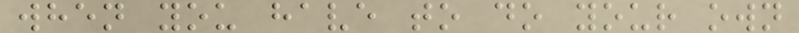when you have to do your own
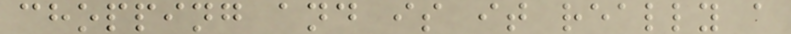chopping and is it really a
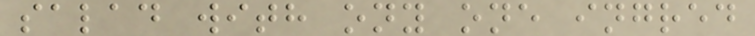salad with ony one ingred
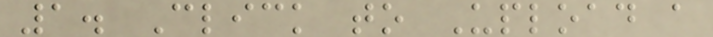1. Click to Upload a
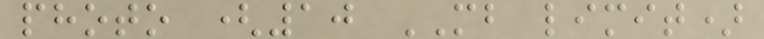photo (10 MB limit)
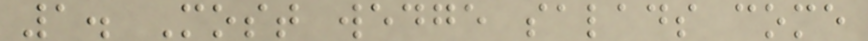1. Most wedge salads come
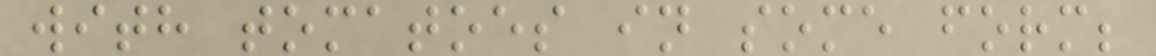with tomatoes in some form;
